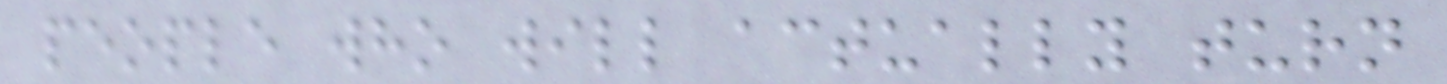people who will actually turn
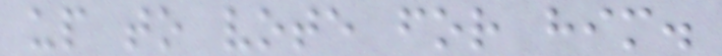up to vote for him.
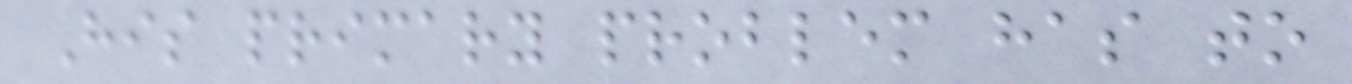His primary problem has to
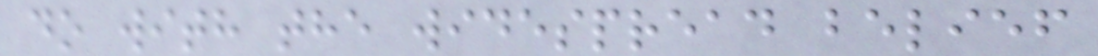do with the widespread belief
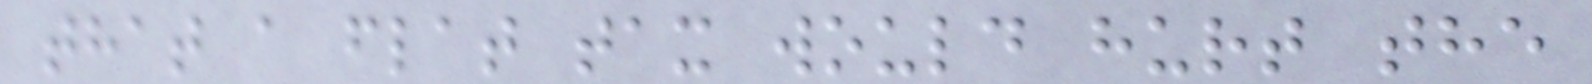that a flat tax would hurt the
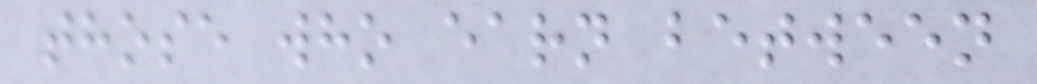those who earn between
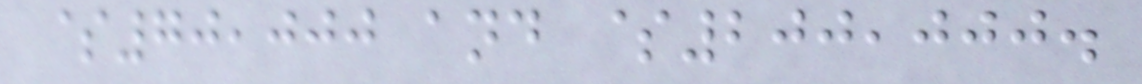$70,000 and $200,000.
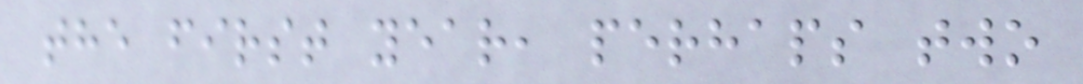the first year, perhaps two
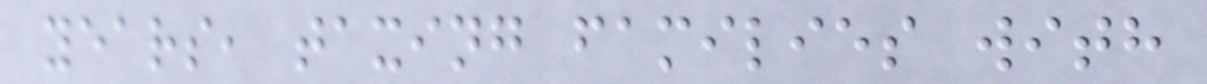years, taxing families with
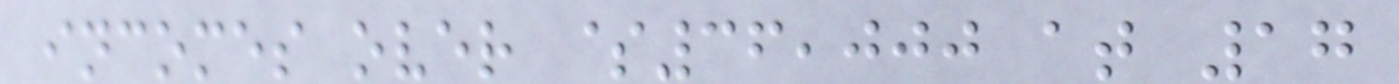incomes over $36,000 at 17
